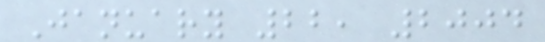January 22, 2004
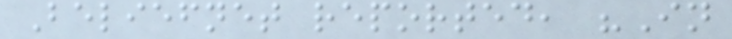Beliefnet reported, "In
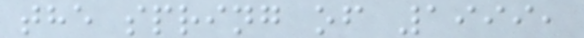the spring of 1999,
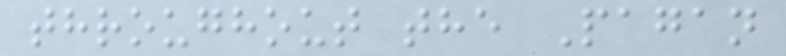throughout the Pagan
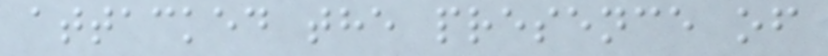attacked the presence of
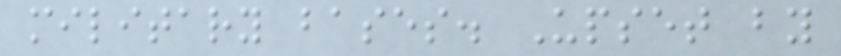military bases. Upset by
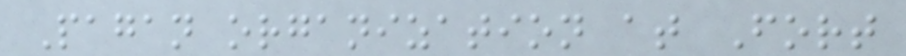Pagan organization at Fort
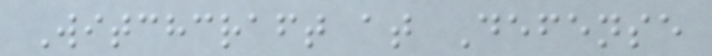Witchcraft at Defense
